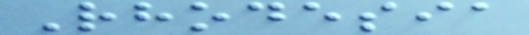Rhodesia
